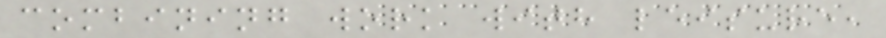combining work with leisure,
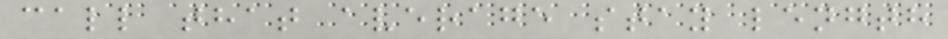call that average stay length
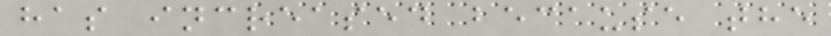has increased because the
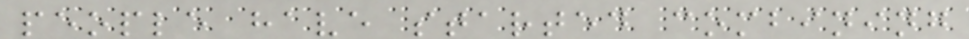people have started combining
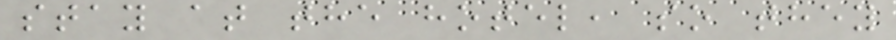stay at the hotel, so they
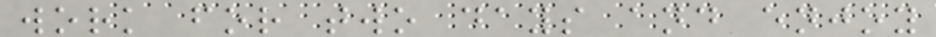work for two days and enjoy
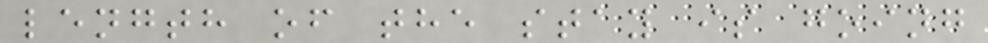length of the stay is going
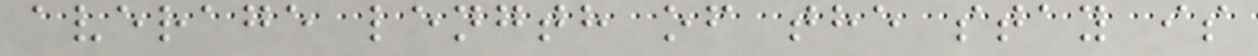average length of the stay is
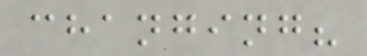changing?
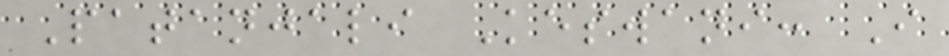Patanjali Keswani: I
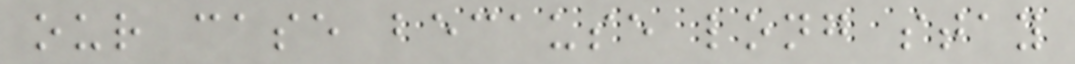our case because long stay
